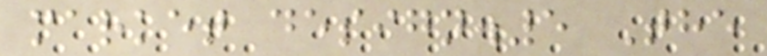market design.5 The
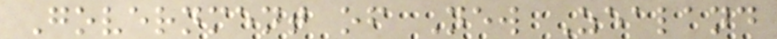Government of New Zealand
